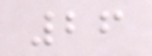26
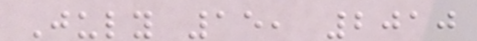July 15, 2010
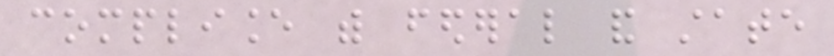compliance with federal and state
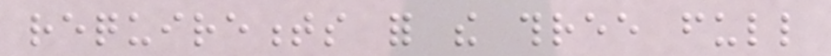requirements for the three full
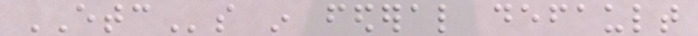ETCs in federal default
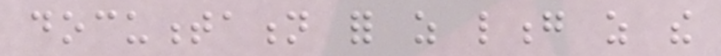documentation for as long as the
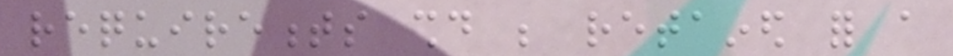requirements should be retained for a
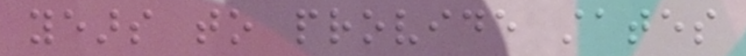years to provide states
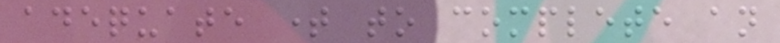adequate time to complete an
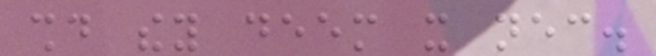should they deem it necessary.
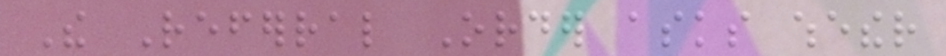The Referral Order asks whether
